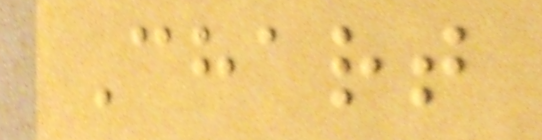Chart
